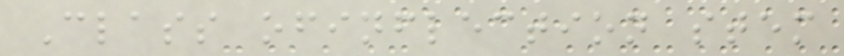Class ofinflection stem
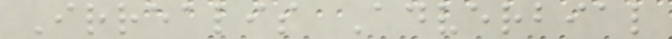Irrealis Adverbial
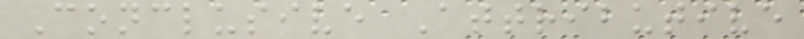Conclusive Attributive
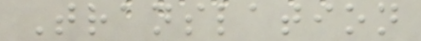Translation
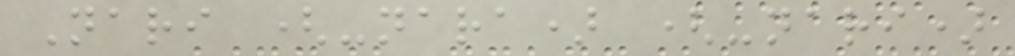Nari (-nara) (-nari)
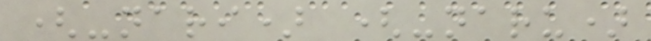(-nari) (-naru)
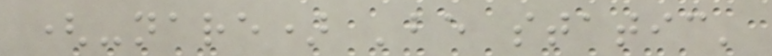(-nare) 'be static'
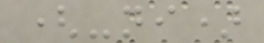(-ni)
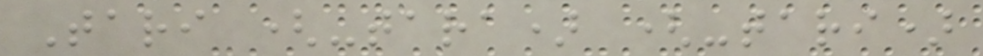Tari (-tara) (-tari)
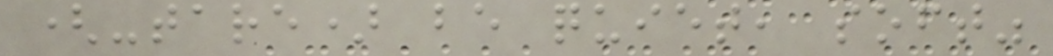(-tare) be quiet, soft"
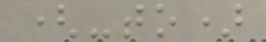(-to)
